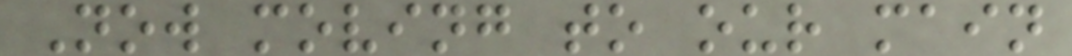Now moving to our main
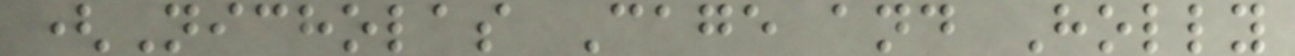(Nicholas Cage and Holly
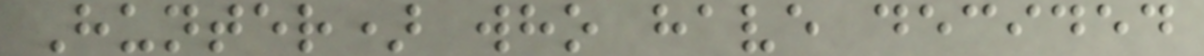Hunter) who have decided
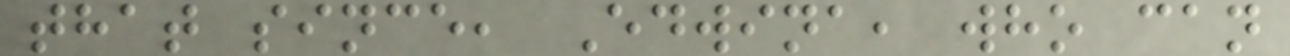that since, Edwina, who can
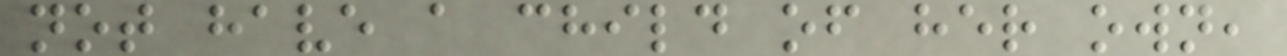not have a child of her own,
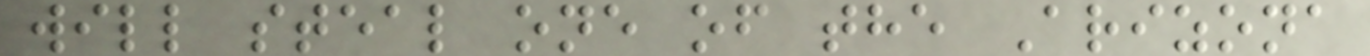will steal one of the Arizona
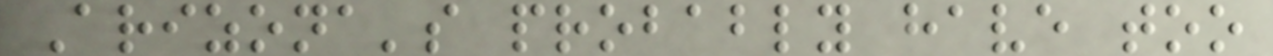Arizona's probably have too
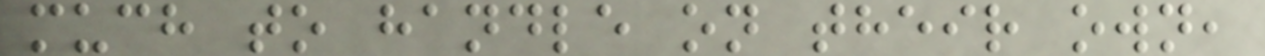much to handle on their own,
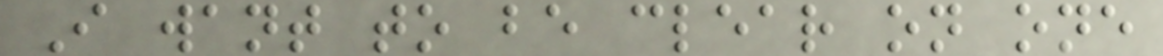I want to be clear on one
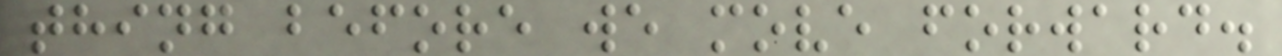thing before we move forward.
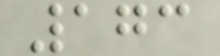173
